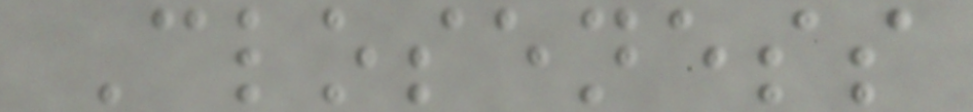Closeness
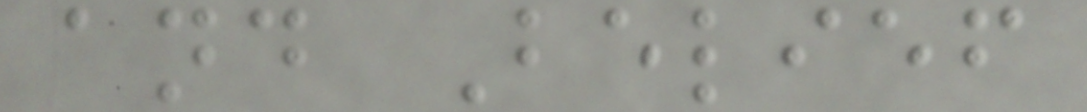and Belief
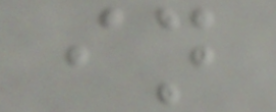in
